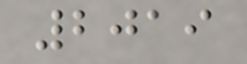2019
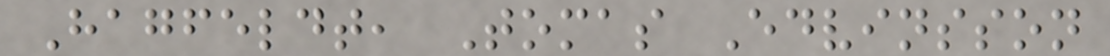Hagfeldt, Tomas Edvinsson
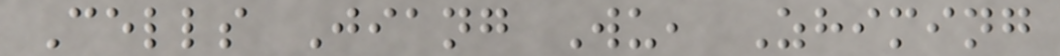Cells Jiang Wu, Zhiming
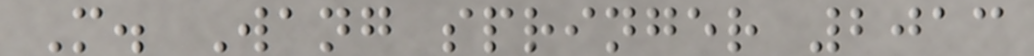M. Wang springer 2013
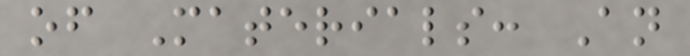of Materials: An
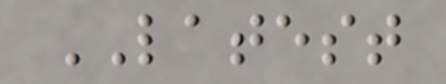LATEST
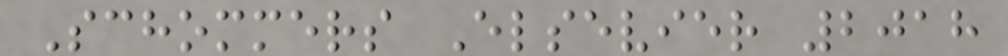Schommers Elsevier 2018
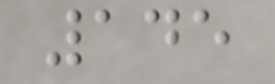145
